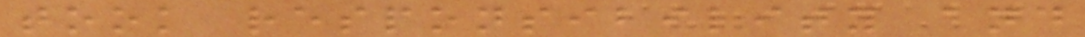took responsibility and
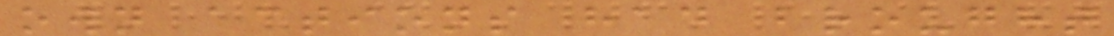own actions had brought
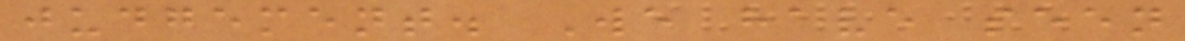judgement. We have seen
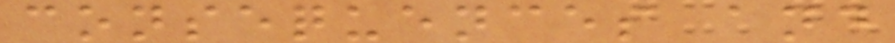consequences and
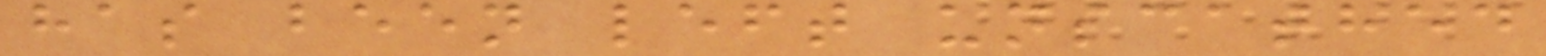has been left unscathed
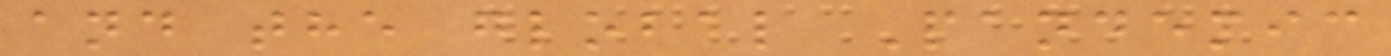and the global Pandemic
